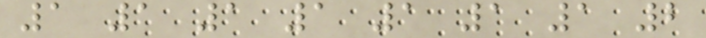1 1 1 1 1 1 1 2
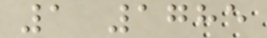1 1785
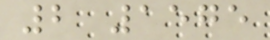2 1575
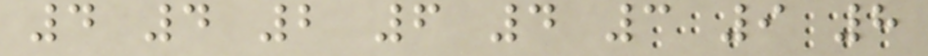4 4 2 6 4 3 9 8
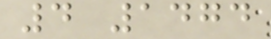4 1474
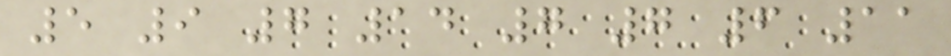5 9 7 14 7 7 6 11
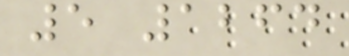5 1264
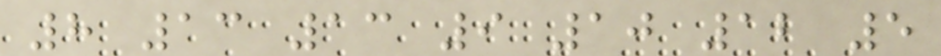8 13 13 9 10 12 5
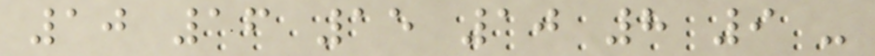10 16 15 10 8 9 -
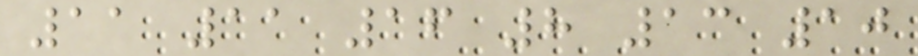11 11 16 8 13 10
